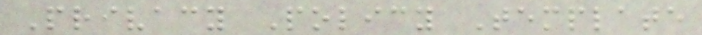Privacy Policy Template
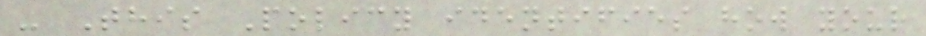- This Policy identifies how your
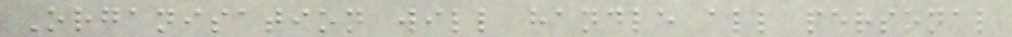Organisation will handle all personal
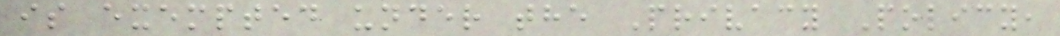is exempted under the Privacy Policy,
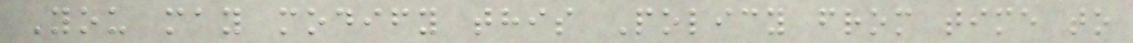You may modify this Policy from time to
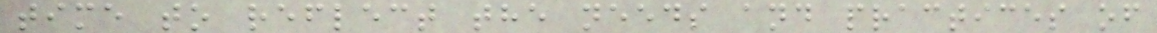time to reflect the needs and practices of
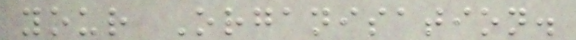your Organisation.
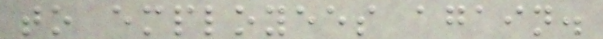to employees again.
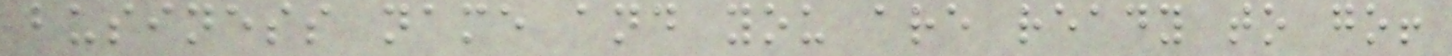business name and you are ready to go!
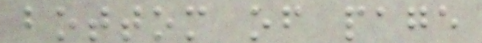bottom of page
